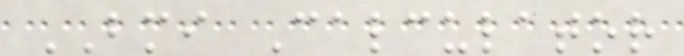BMI Calculator
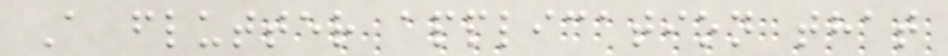A flutter application that
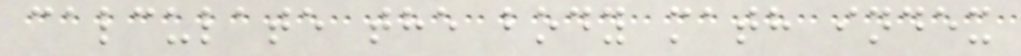calculate the body math index
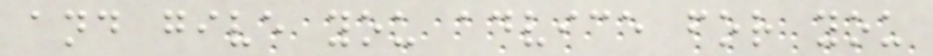and give you advice for you
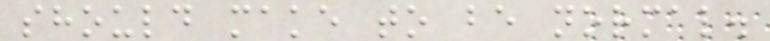should make to be normal.
